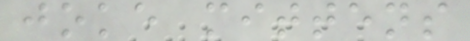joke mittens
